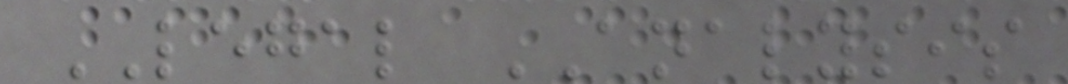LEGAL ANALYSIS
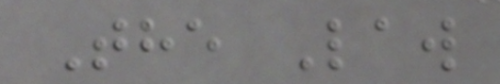The Law
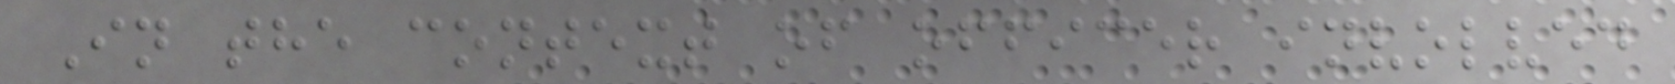In the context of officer involved
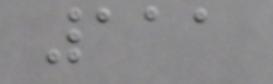111
